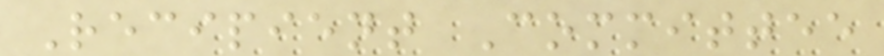Recipient Committee
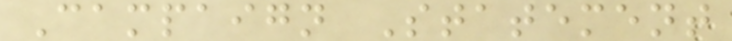Campaign Statement
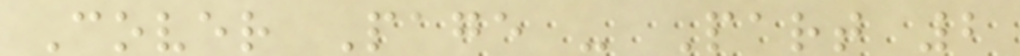Cover Page - Part 2
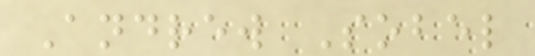Andrew Sobel
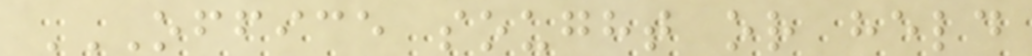OFFICE SOUGHT OR HELD
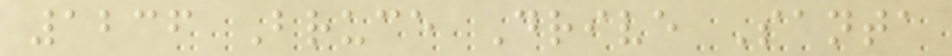1236 Bruce Drive Santa
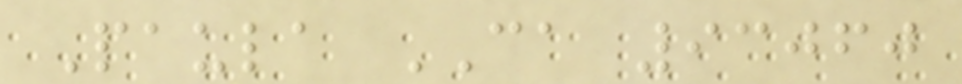Paula CA 93060
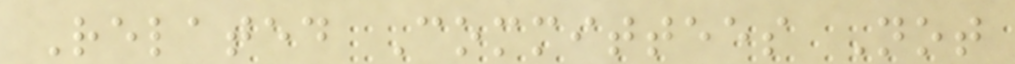Related Committees Not
